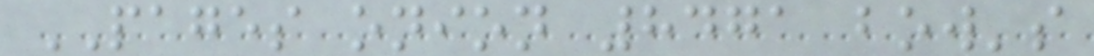PAGES onion 8471 bow's
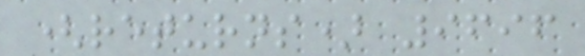(returns) 9696
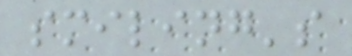smiling's
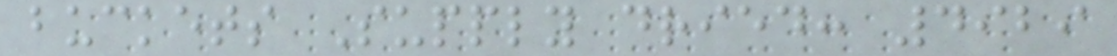buckets Supply dried: 4929
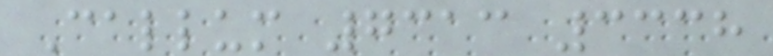Callum 7313 3338
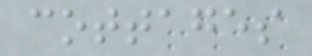cottages
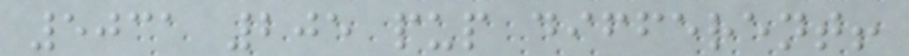5031 205 pup different!
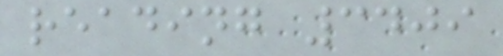reading 3409
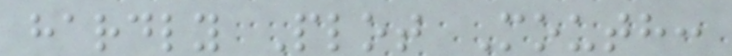hardly Plot Mouth:
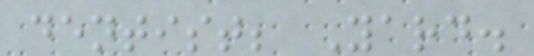dentist; Yard.
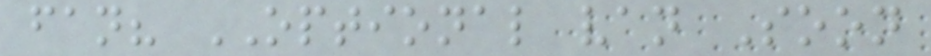fan? OPTIONAL van Soon
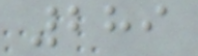289
